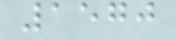1570
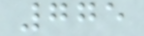775
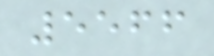5566
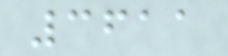3611
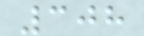308
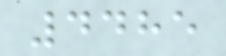4485
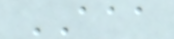AAA
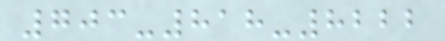703-818-8222
